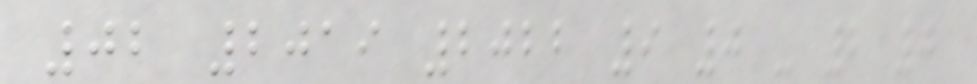02 2019 2022 9 0 - 2 0
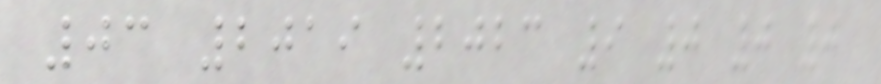03 2019 2023 9 0 0 0
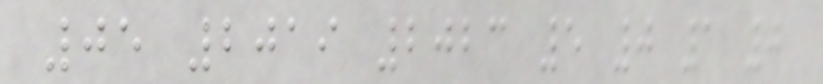05 2019 2023 5 0 1 0
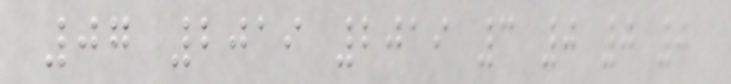07 2019 2019 3 0 0 0
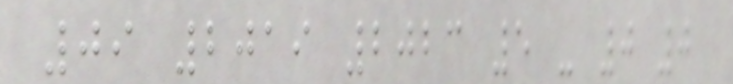09 2019 2023 5 - 0 0
